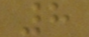8
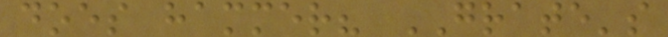does hammer? GRATE's
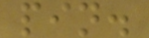pin.
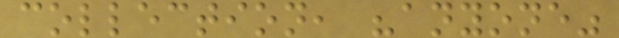collection, "anyone"
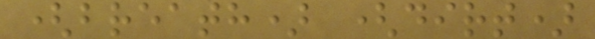(breath) (dirt)
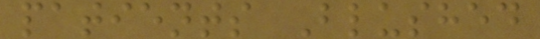patients Blushed
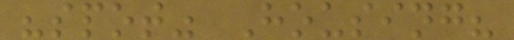"spot" Housing?
